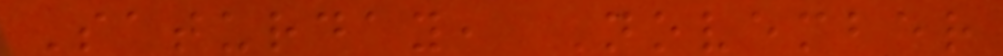Saturday, November
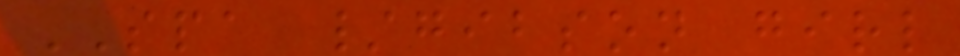SPA /gibson girl
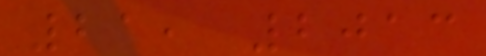21, 2013
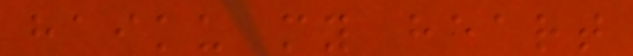haiku my heart
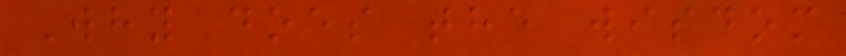Why does the wisdom
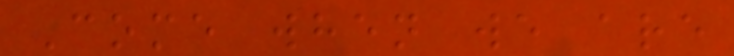Come when we are
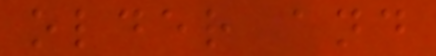older and
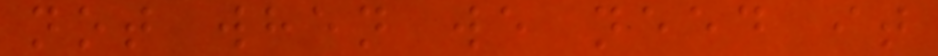not when we need it
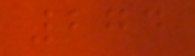274
